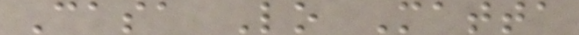Casa Lo Matta
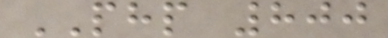PHP 800
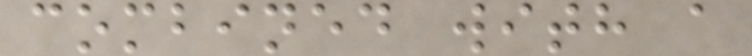combined with a
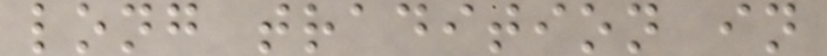long tradition in
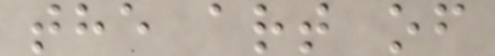the art of
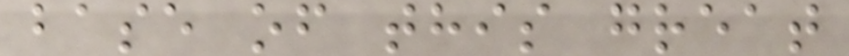base of this great
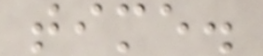time.
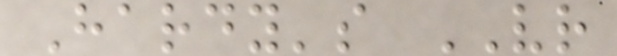Hardy's VR
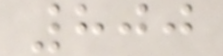800
